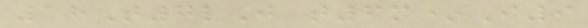18T7lJ t6m*I9
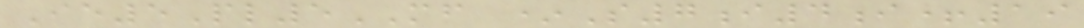Ie5Pl5MF *S7i4i+19
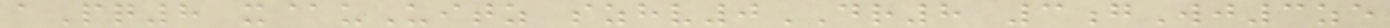aPq8 x@uUitz szhv0DR8 3gWj3ze
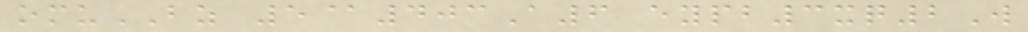omuBZ 5@403A6 eypb3xq2W
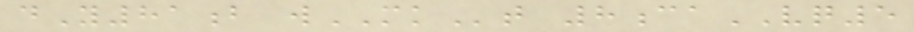dY81b wMKt 8caVQ5
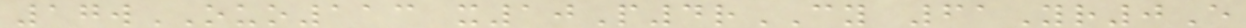17wOUO113 x10P4rCY 61Yr0E
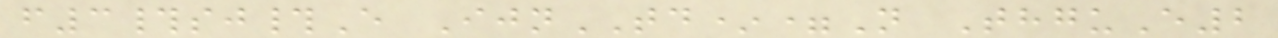f3#sj#E IjnTD*=N ThguE2
